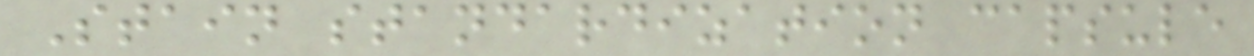Stain standardization capsule
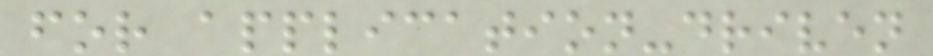for application-driven
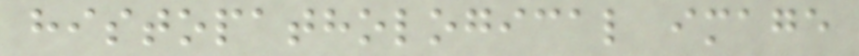histopathological image
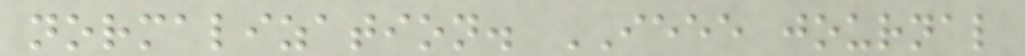normalization. IEEE journal
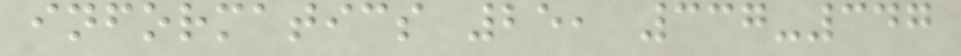informatics 25, 337-347
